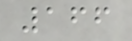166
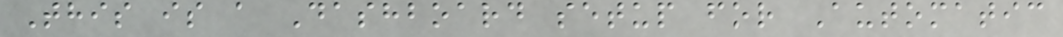This is a Dashboard setup for Automatic
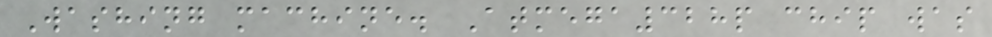Washing machine. Atmega328p chip was
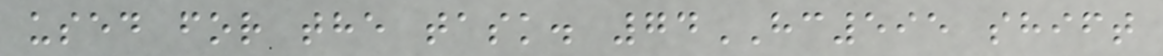used for the task. 74HC595 shift
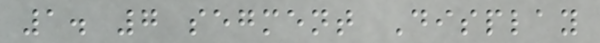1. 7 segment Display
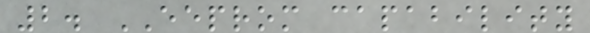2. EEPROM capability
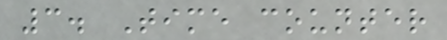3. Time counter
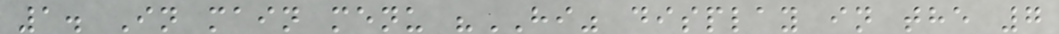1. In main menu "HI" display in the 7
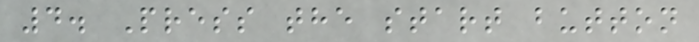4. Press the start button
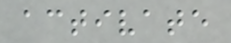activate
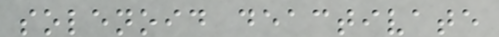solenoid deactivate
